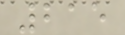215
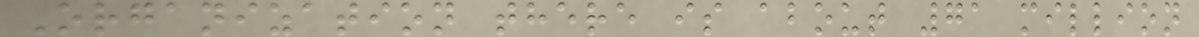Organization there is about 71 million
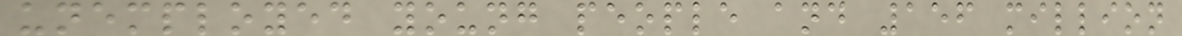unemployed young people and 156 million
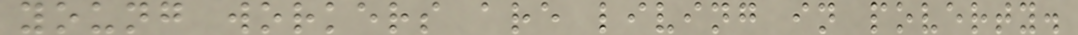young workers are living in poverty.
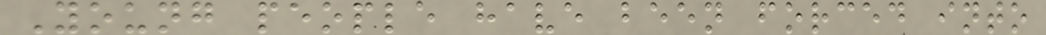Young people have been forced into
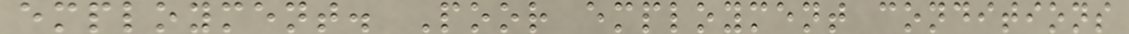employment. Poor employment conditions
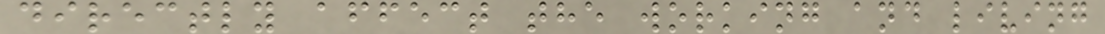directly affect the working and living
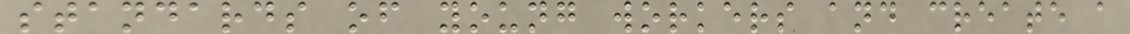standards of young workers and create a
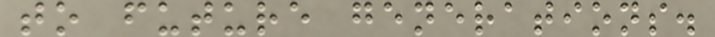to future generations.
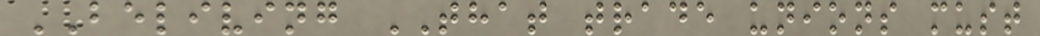BELIVING THAT trade unions must
